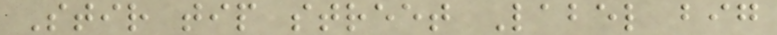Stir tip street Label big
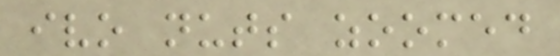ivo nuts zoomed
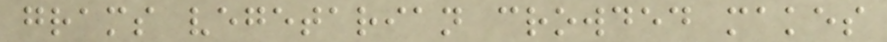grams vegetarian crowded makes
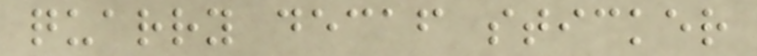quarry decaf sticker
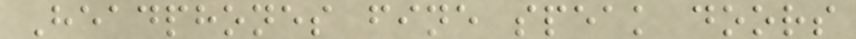Headphones fine speak doors
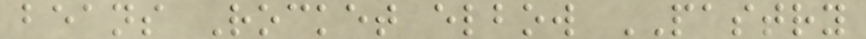beans Rocket elbow PASTRY
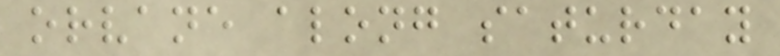orvane along saturday
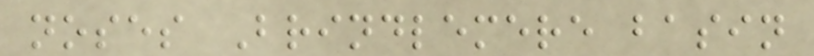noses Brindlemere basin
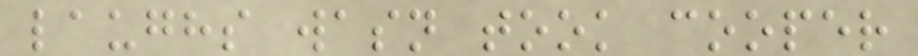laughs wasn took cooper
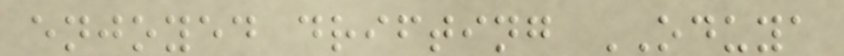enjoyed drifting ODUYA
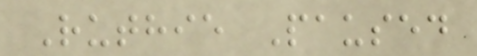Ruthie Paused
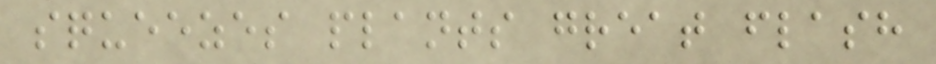squeezes plants great flash
